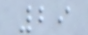29
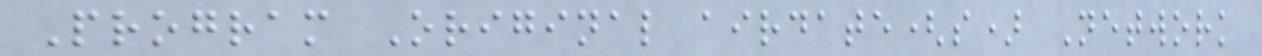Program Original airdate(s) Network
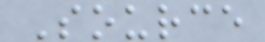Source
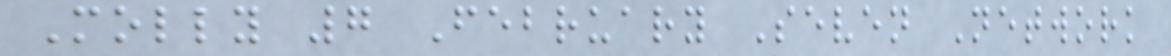Molly 7 February Seven Network
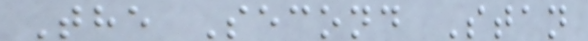The Second Stan
